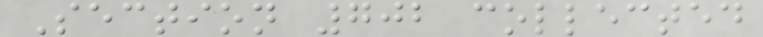Section 702 collected
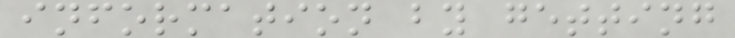information by getting
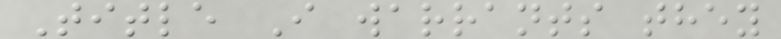Title I warrants they
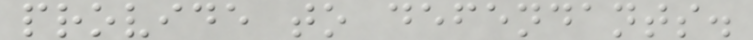provide to defendants.
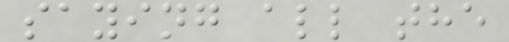saying all the
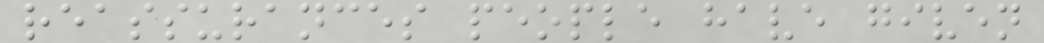reassurances people have given
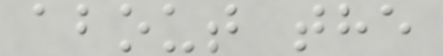about the
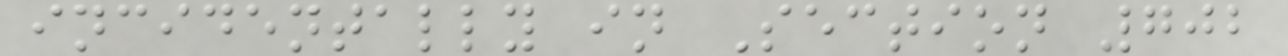incidentally in Section 702
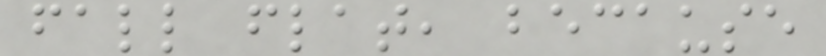fall flat, because
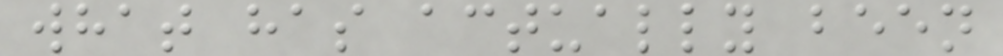what has actually been
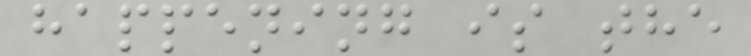happening is the
